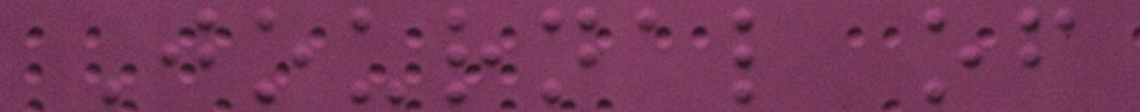Journal of
